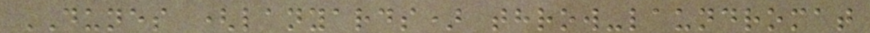DUNES (lanyards) throw-laundromat
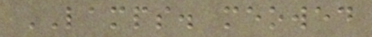LAMPS. meowed
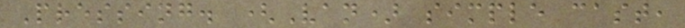Pressing. (Van) simple cast,
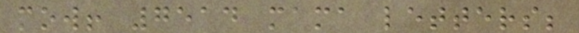mow! 7514 mama letters;
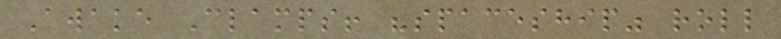Awake Clamps! "spaceship" roll
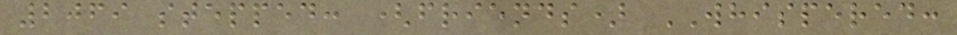2069 stepped: (friends) WHISPERED:
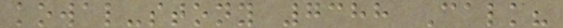kowal-stony 7388 Calm?
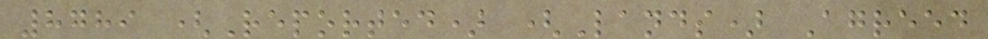8789 (Reported) (Lands) Agreed
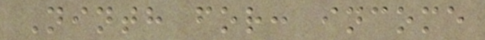Ninth for: income
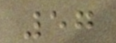57
